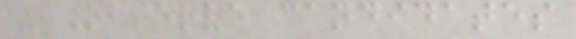- Observe candidates
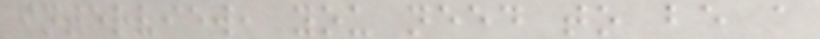interview, you need to be a
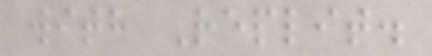with Replit.
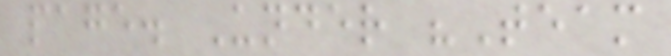page. Under "Team
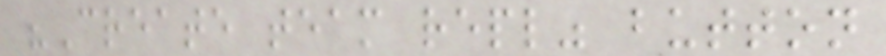"Create team repl" button
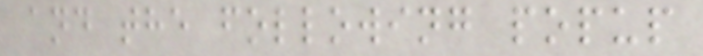and the following popup
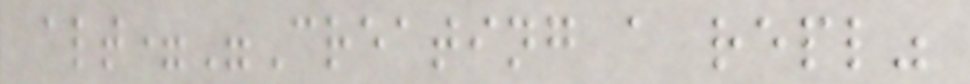alt="Creating a repl"
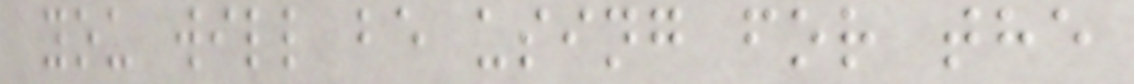you will be using for the
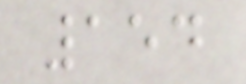154
